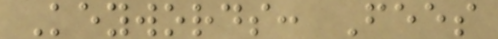Keywords: Fees
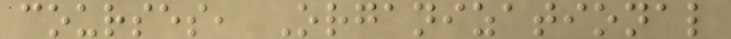courses, Organizational
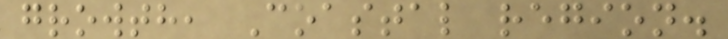growth, Coastal region.
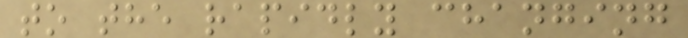to the rapidly changing
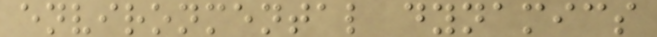environmental dynamics
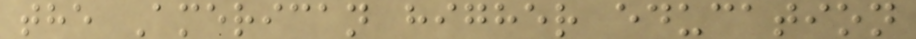the American higher education
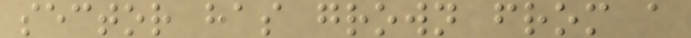sector has grown from a
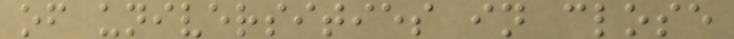of universities in close
